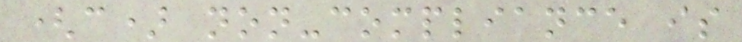(c) non-compliance is
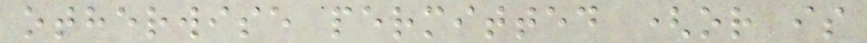otherwise permitted (or is
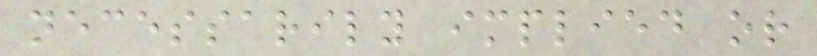necessarily implied or
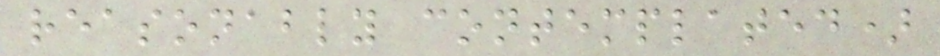reasonably contemplated)
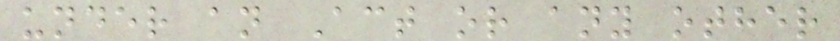under an Act or any other
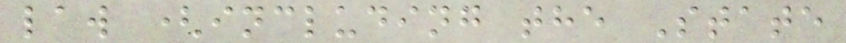law (including the State
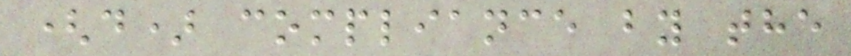(d) compliance by the
